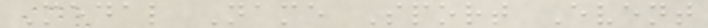Medal Name Sport Event
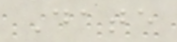Date
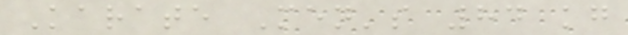Karate Men's 84 kg
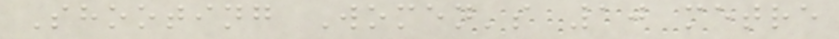Shooting Women's 10 metre
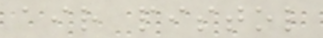air pistol
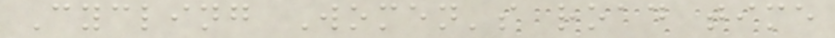Cycling Women's road time
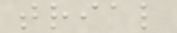trial
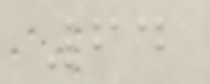64
